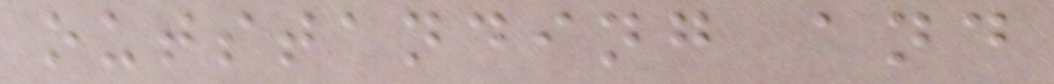outstanding and
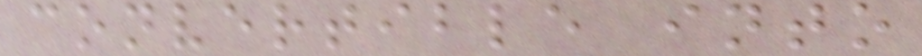convertible into
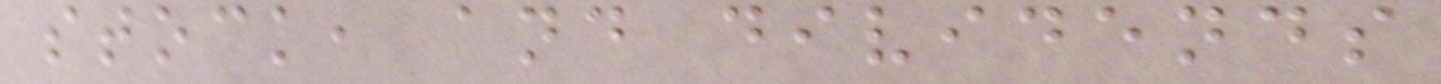stock, and dividends
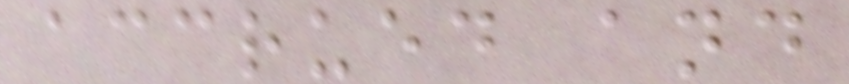accrued and
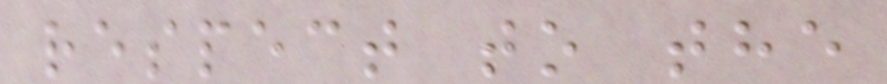respect to the
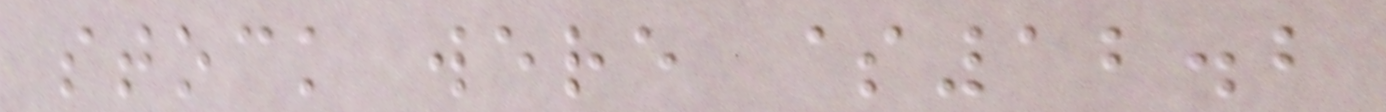stock were $12.2
